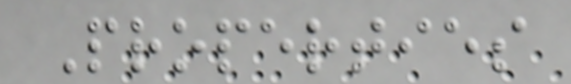Properties
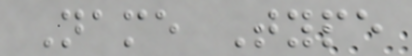Name Type
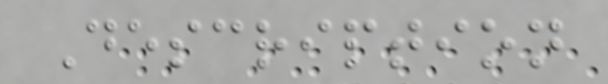Description
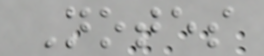Notes
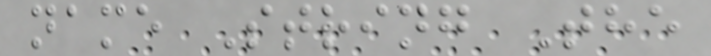name String The
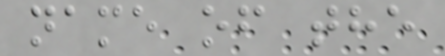name of the
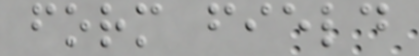form field
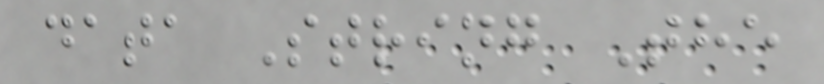data String The
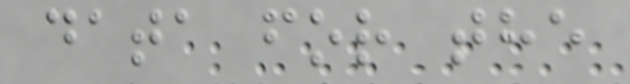data for the
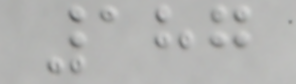187
